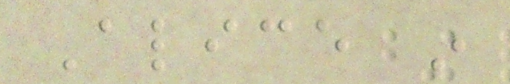Alice in
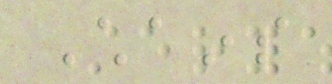Chains
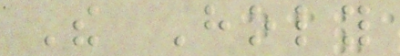The Holy
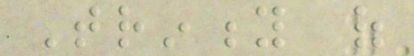Trinity of
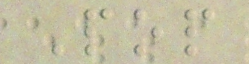Pop
